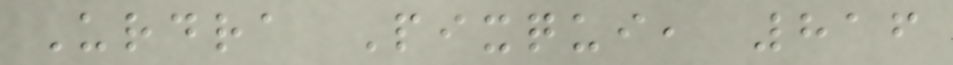Urdra Pixqui, 816
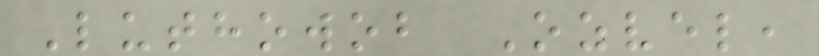Luthowob Ozvel,
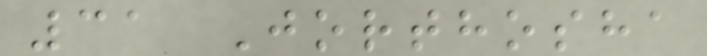31 Jorthosha
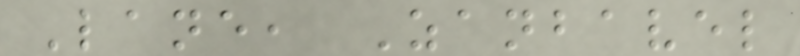Lane, Zanbavel
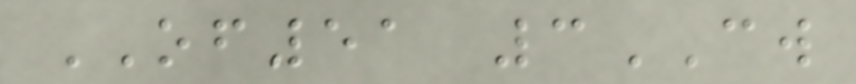OF51 3CW
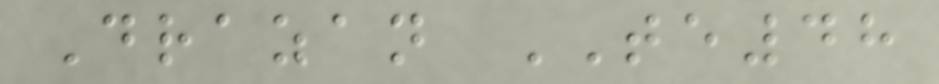Drazan TE48
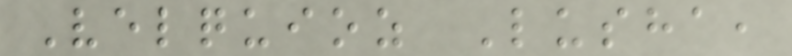Velquioz Lusha,
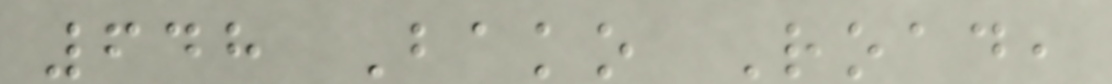648 Bako Road,
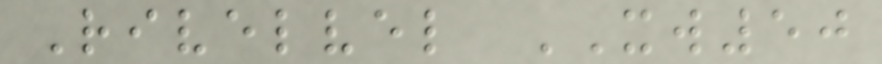Rivelvel XW50
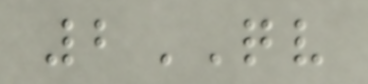2QV
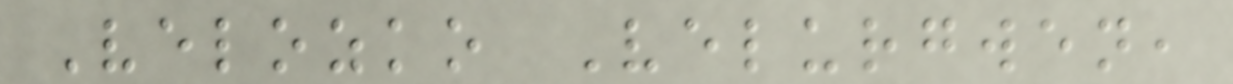Velozko Velurgwen,
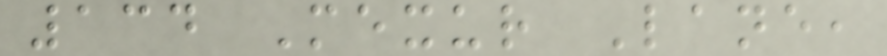134 Mexur Lane,
